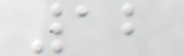12
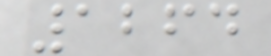1264
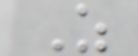Z
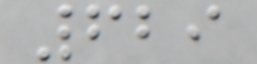629
